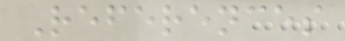References
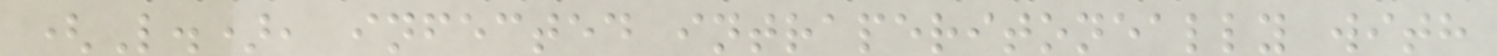(L.), infected intraperitoneally with
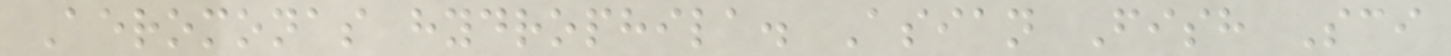Aeromonas hydrophila. Asian Fish Sci
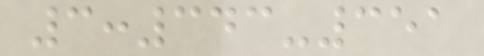3:343-351
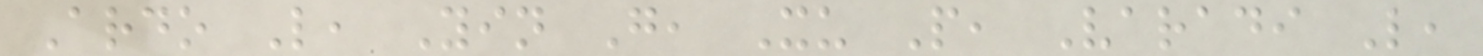Ardo L, Yin G, Xu P, Varadi L,
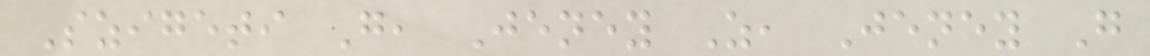Szigeti G, Jeney Z, Jeney G
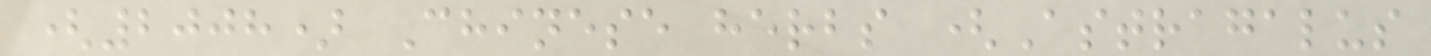(2008) Chinese herbs (Astragalus
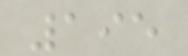195
